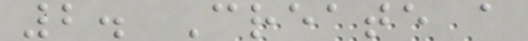2. Create a
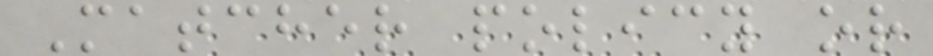Matcher policy or
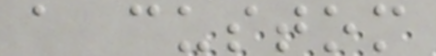a custom
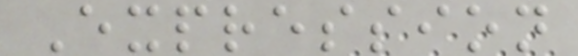Expression
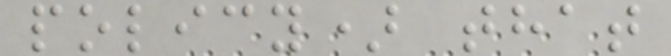policy) that
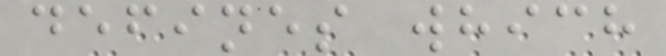defines which
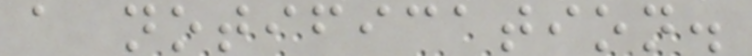a notification.
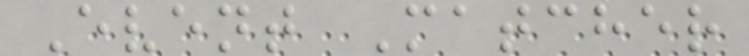Event Matcher
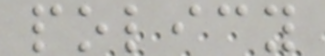policy
